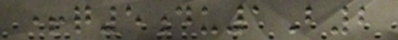+q5du1B2
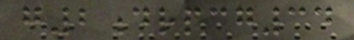g2drpcg34
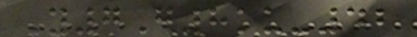Y7G8ku-42
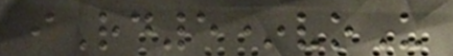iRd5*voU
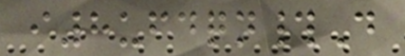i8ufdqn#D
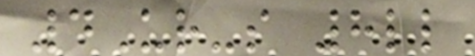4Ur-s 8ll
